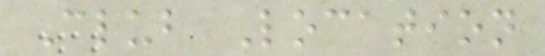Club Location
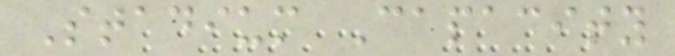Stadium Capacity
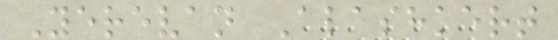Yerevan Alashkert
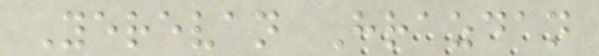Yerevan Hrazdan
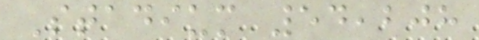Stadium 54,208
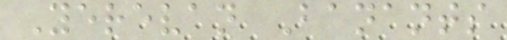Yerevan Banants
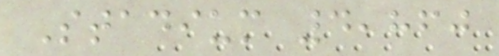Stadium 4,860
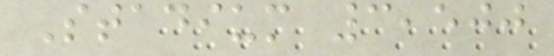Stadium 3,500
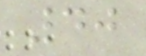40
